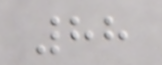88
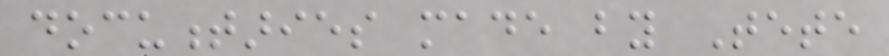documentaries made by Tete
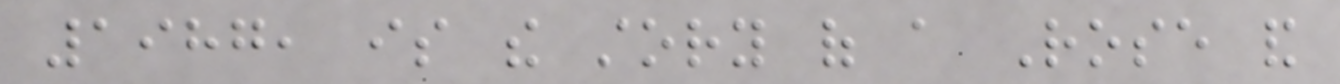1987, is the story of a Rose and
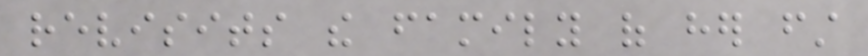revisits the family of her first
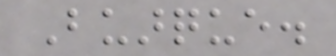Buarque.
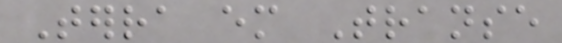Terra em Transe
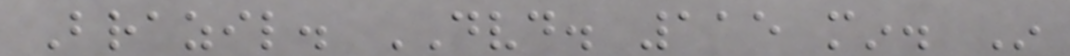Brazil. DVD. 115 min. In
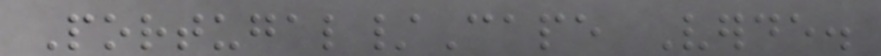Portugal/Cape Verde.
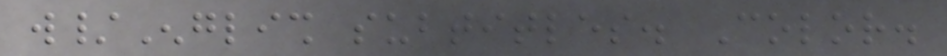w/English subtitles. Color.
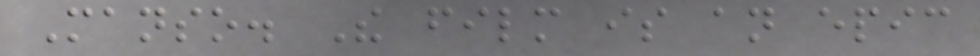Manso. The film is an epic
